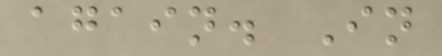again. In
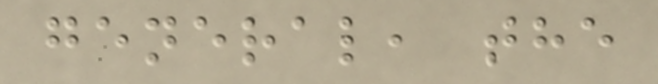general, the
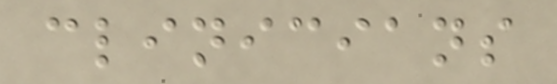clinicians
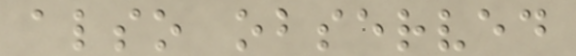also observed
